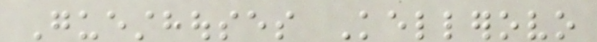Guesthouses Kellerovo
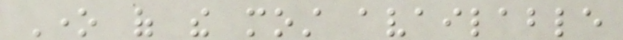One of the most available
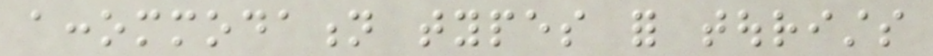accommodation types for tourists
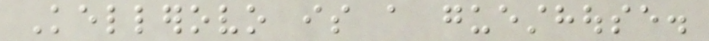Kellerovo is a guesthouse.
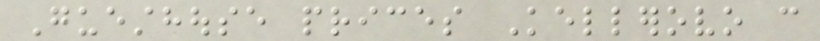Guesthouse prices Kellerovo can
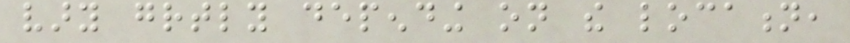vary greatly depending on the location,
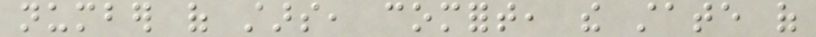number of stars, comfort, the state of
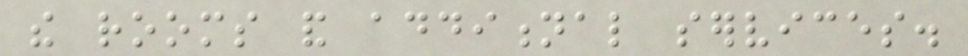the rooms and additional services.
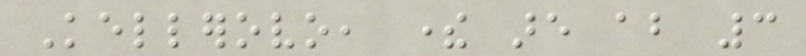Kellerovo, there are about 3
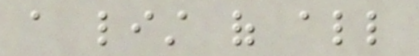a list of all
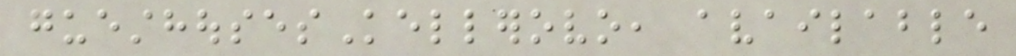guesthousesKellerovo, available
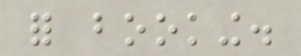for booking.
